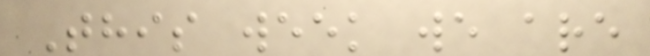This week we are
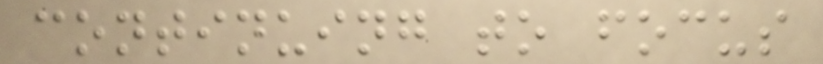continuing to focus
